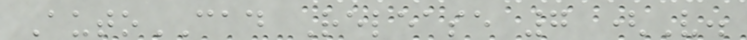AutoCAD Release 7 (V.
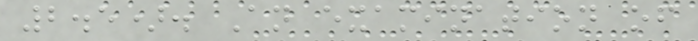2.5). An examination of
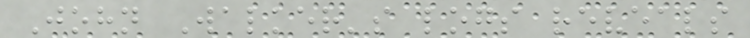John Walker's logs reveals
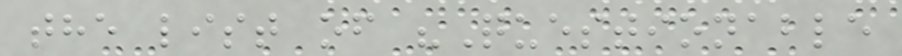the list of "Questionable
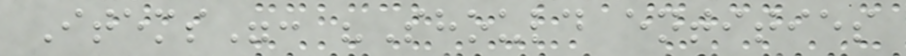Items": "Should entities
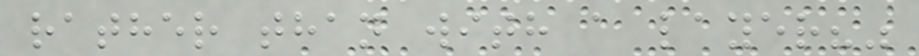rather than with a layer?"
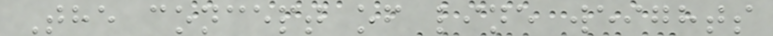The concept of line weights
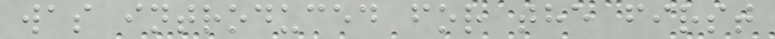was introduced for the first
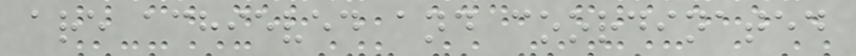are achieved and coordinated
